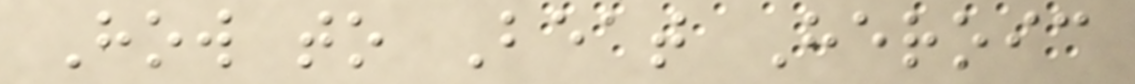How to Beat Heroic
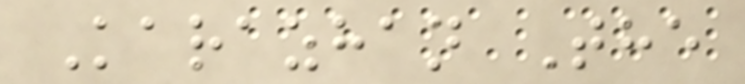Karazhan The
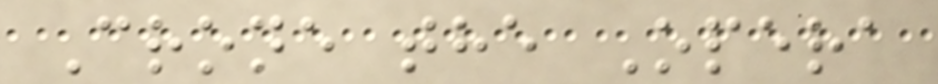Crone the Opera
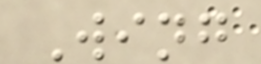Wing
